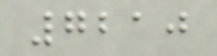7210
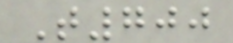T700
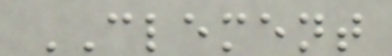CLEMENT
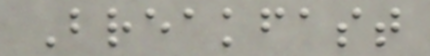Breakfast
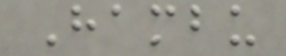Hambu
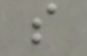s
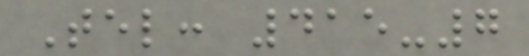Tel: 415-7
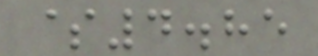$4.85
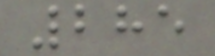285
